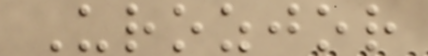Urozjor
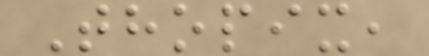Thopix,
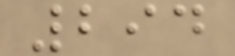294
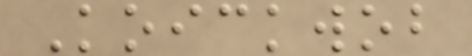Koickwob
